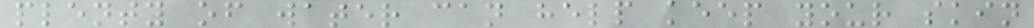plenty of water can help keep your skin
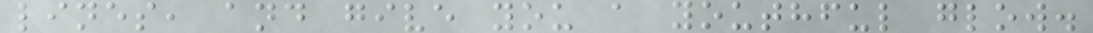lines, and give you a youthful glow.
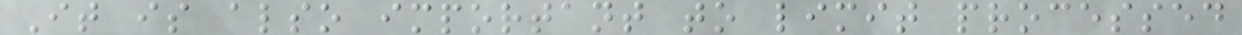It is also important to limit processed
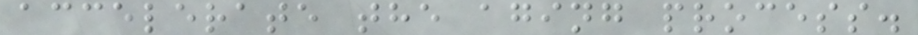accelerate the aging process.
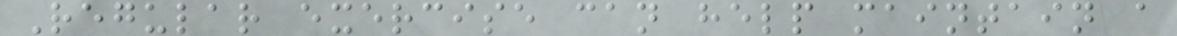Regular exercise can help maintain a
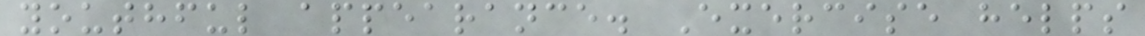youthful appearance. Exercise helps
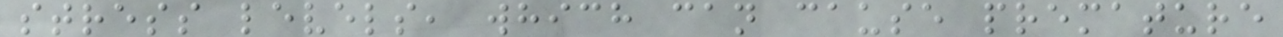stress levels, which can cause premature
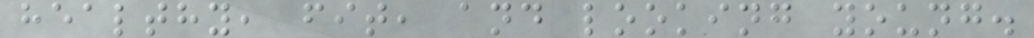healthy, fit, and looking young.
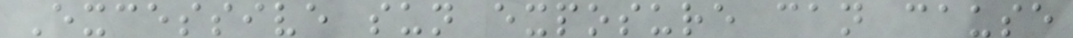Excessive sun exposure can cause
